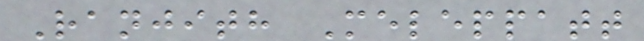Ranjith Meleppatt
